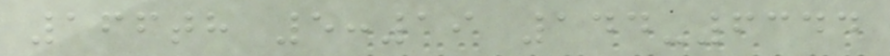166th 5:19 144-6344
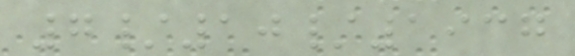7/10/1937
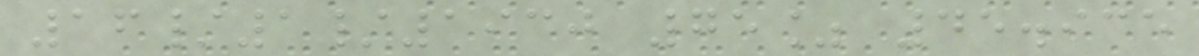16/1/1930 75% 45.935
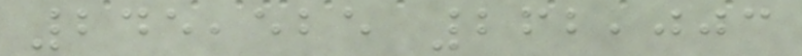245,525 262,003
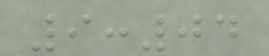9:04
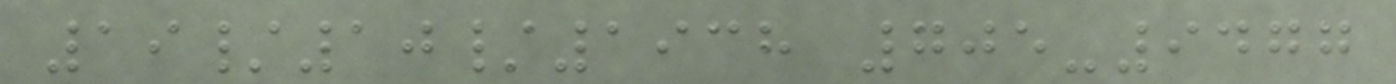19/10/1938 705-9477
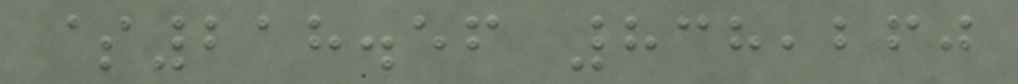$218.56 838,260
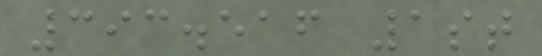393.516 1st
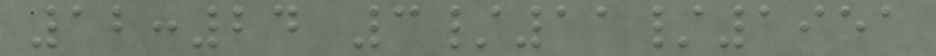12:24 3/11/1951
